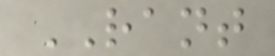RANT
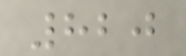820
